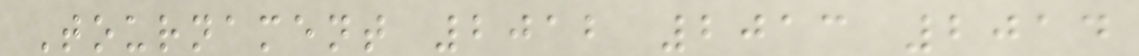Tournament 2012 2013 2014
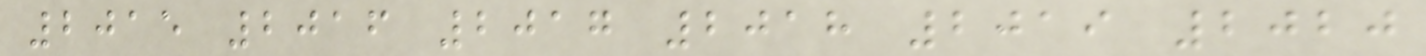2015 2016 2017 2018 2019 2020
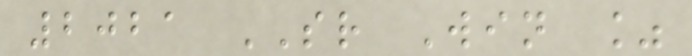2021 SR Win %
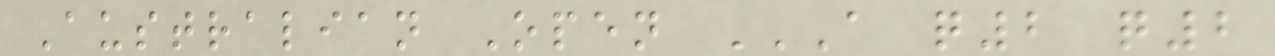Australian Open A Q2 Q2
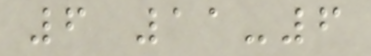6 11-6
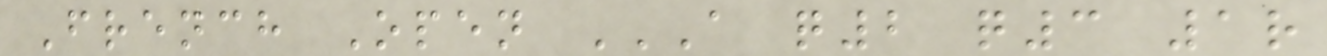French Open A Q2 Q3 1R
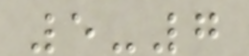5-7
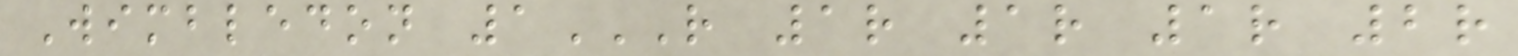Wimbledon 1R 1R 1R 1R 2R
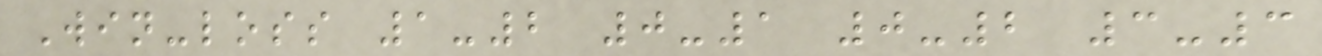Win-loss 1-2 0-1 0-2 3-3
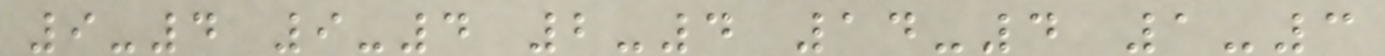9-4 9-4 2-4 14-4 1-3
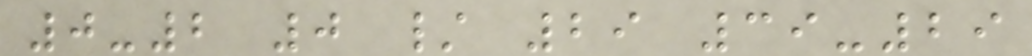0-2 0 / 29 39-29
